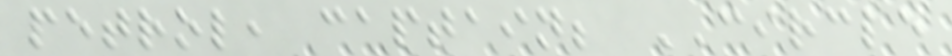petrol, captain; CIRCLE
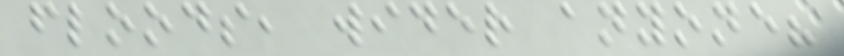floods, wider anyone?
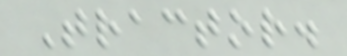Tractor.
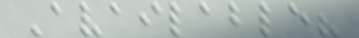Available?
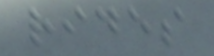rides
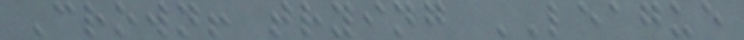Crown! trying LEAGUE
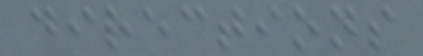directions
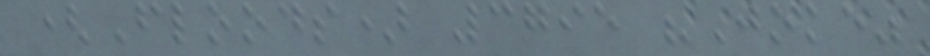(Floods) 3795 "Joke"
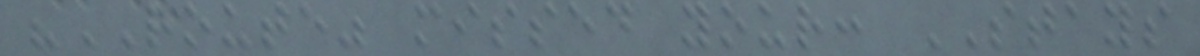"ROUTE" missed your: STAYS
